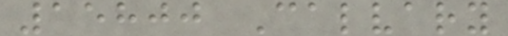15800 Calvary
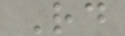Rd
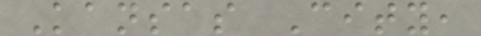Kansas City,
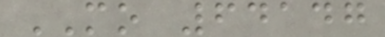MO 64147
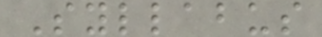Syllabus
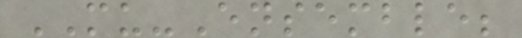MU-Ensemble;
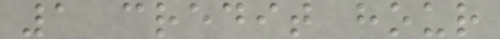1 credit hour
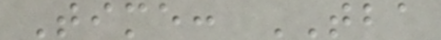Time: TBA
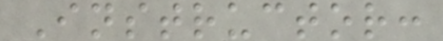Instructor:
